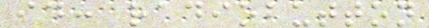id: radiobutton
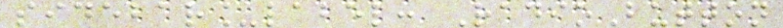sidebar_label: RadioButton
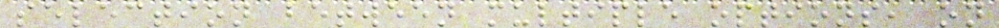selection between multiple options, on
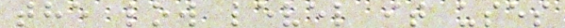the low level it uses
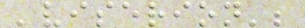'viserion';
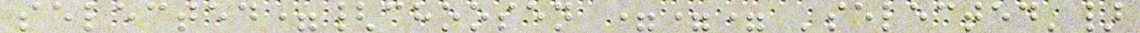selected={choosen === 'selected'}
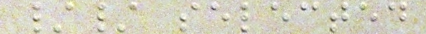// selected
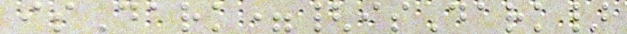isDark={isDark}
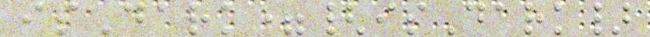isDark={isDark}
